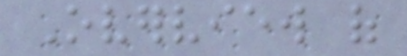Overview of
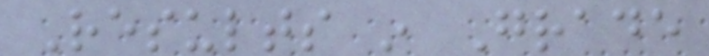Results in Grade
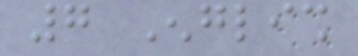7 English
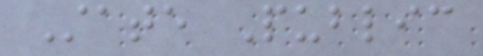State Public
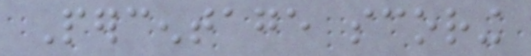Percentage scoring
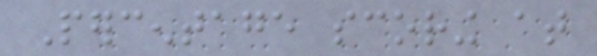Percentage scoring at
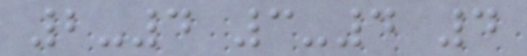2-4 3-4 4
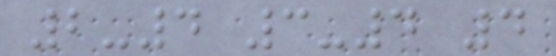2-4 3-4 4
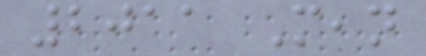2011 Mean
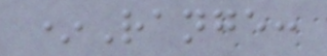*Range:
